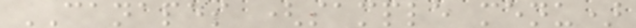CANAPES (sample menu)
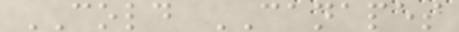COLD CANAPES
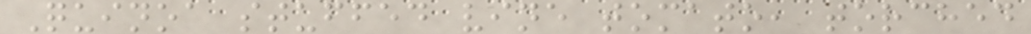Quinoa stuffed vine tomato, torched
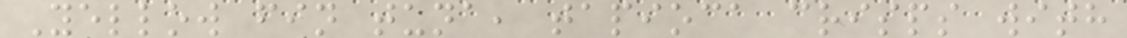Yellow fin tuna, tapioca crisps with
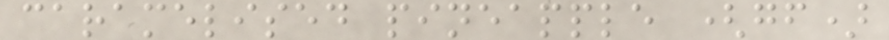caramelised pineapple (gf)
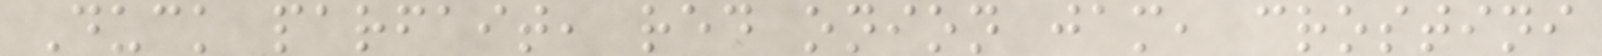Duck parfait, red onion jam, crostini
